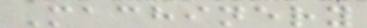Machinery
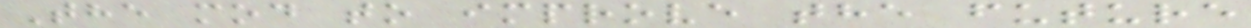The mod to improve the future
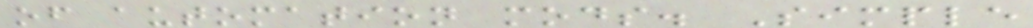of automation mods. Simple
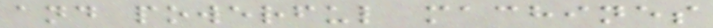and powerful machines
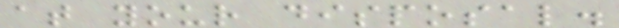at your disposal.
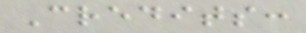Credits:
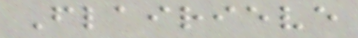Flairieve
